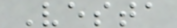Vesta
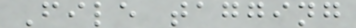File tagging
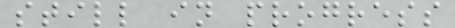still in progress
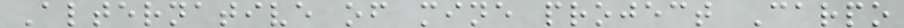Alternative of mine project Carpo
